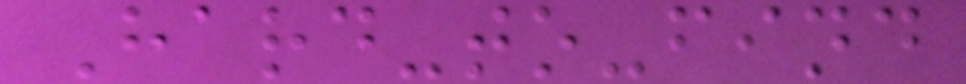Hard-to-find
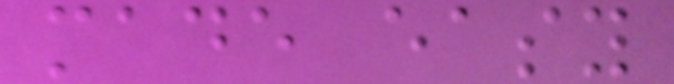made easy
